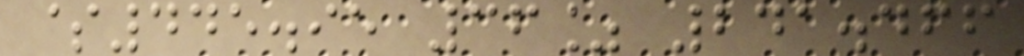$445.95 36% 241.466
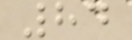84
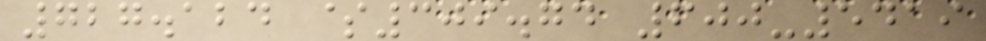727.124 $309.74 600-5419
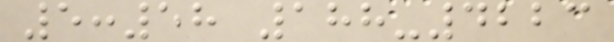5:58 188-4223
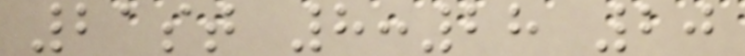21st 8:28 20
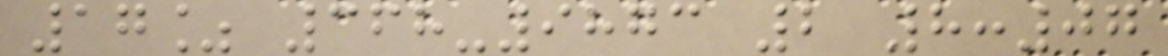17% 368-9873 2 8:07
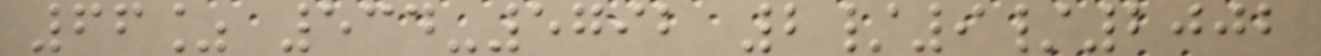66% 534-5792 2/9/2002
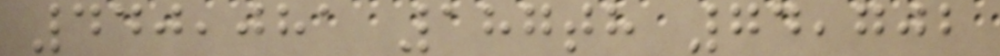440,081 187th 74,702
